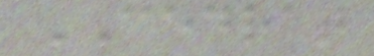CEDRAT
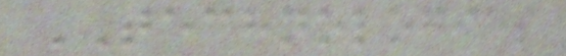TECHNOLOGIES
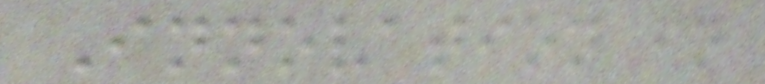Innovation in
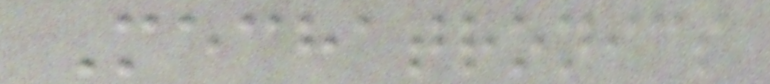Mechatronics
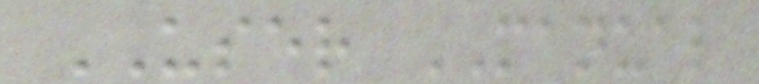USER MANUAL
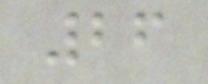26
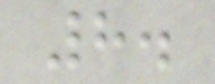8.
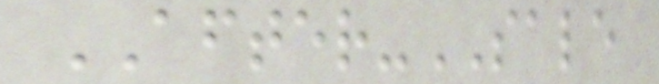AFTER-SALE
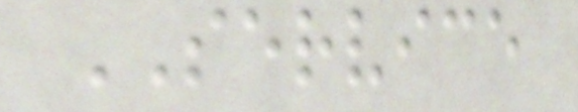SERVICE
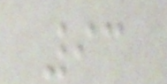93
